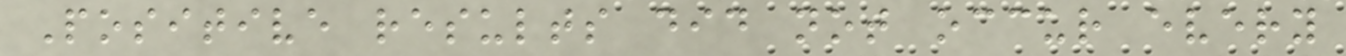Positive results did not occur every
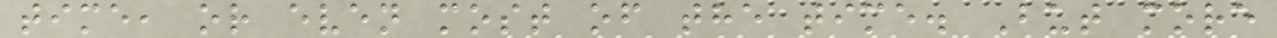time, or even most of the time. But more
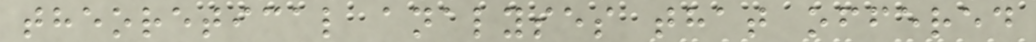theoretical analyses that offered
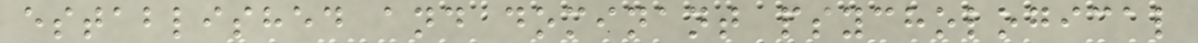established and dominant psychological
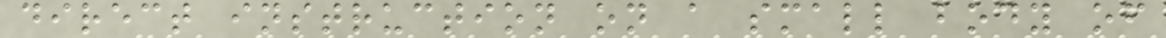direct instruction on a small body of
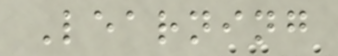Learning
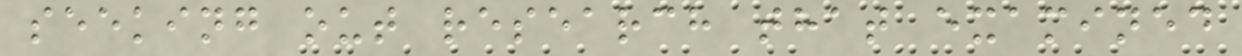seeking out research that examined
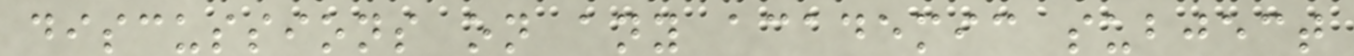discussions on any academic subject
